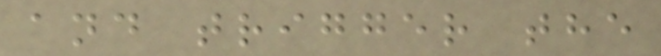and trigger the
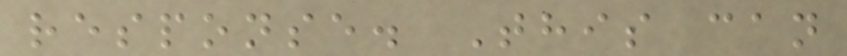response. This can
